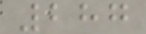287
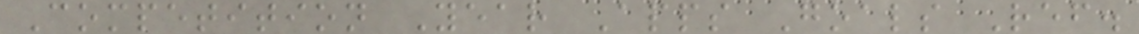Competition Year Apps Goals Ref.
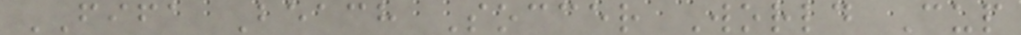FIFA Beach Soccer World Cup
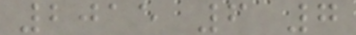2015 6 7
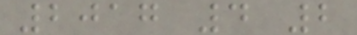2017 4 2
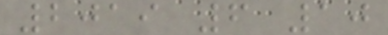2019 6 10
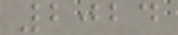2024
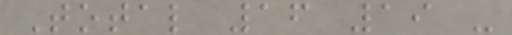Total 16 19 -
